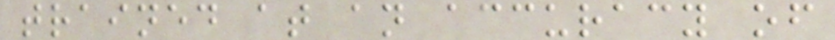trained at an accuracy of
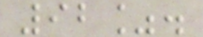92%.
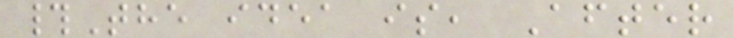#The idea is, After
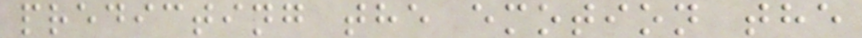predicting the emotion the
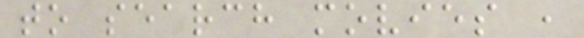to search movies ,
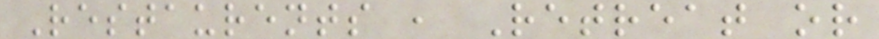Restaurents , Retreat or
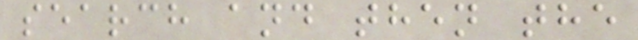search and then the
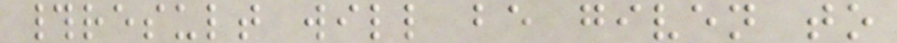#result will be given to
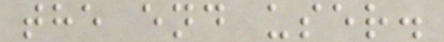the end user.
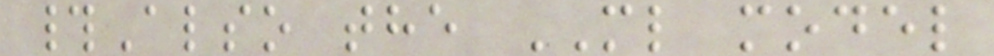#Also the ML model
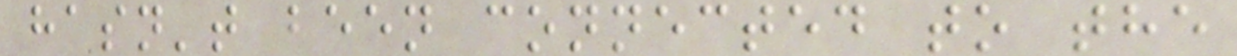hasn't been connected to the
